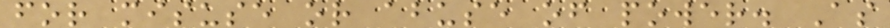for misuse or abuse of power. As
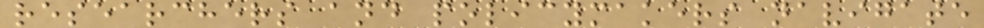researchers and policymakers navigate
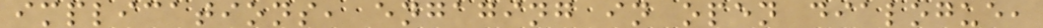implications, engaging in open dialogue,
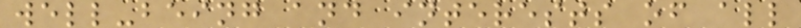well-being and interests of all
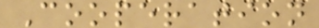Cooperation
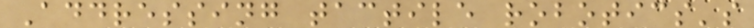Addressing tactile robotics's
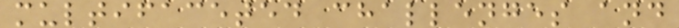multifaceted challenges and
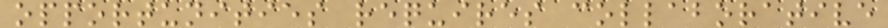opportunities requires collaborative
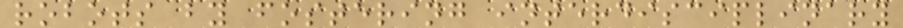robots by fostering interdisciplinary
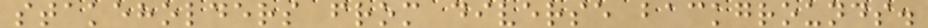stakeholders from diverse backgrounds.
